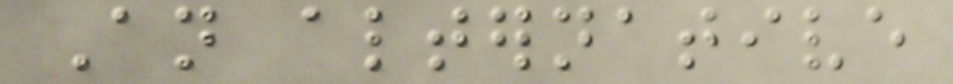An alternative
